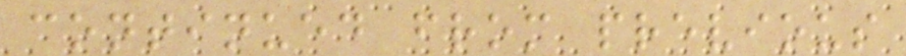continued from previous
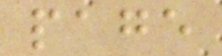page
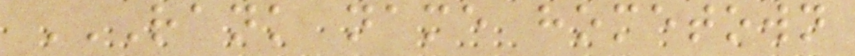RANK NAME HOMETOWN
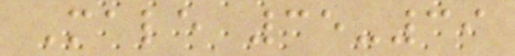Male 35-39
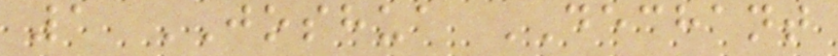1 JOSHUA DECHANT
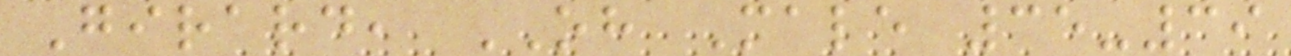Girard, OH Male 35-39
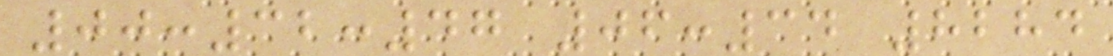00:32:47 06:34 8284
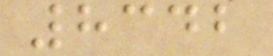8342
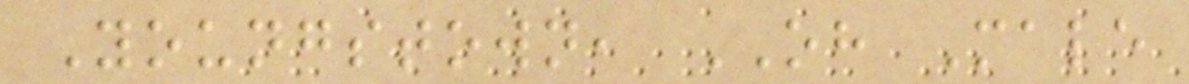Youngstown, OH Male
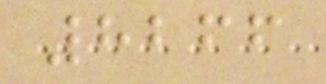8266
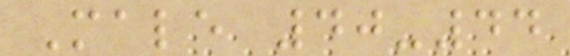Male 40-44
